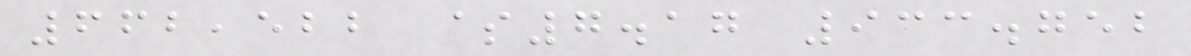662,522 $7.17 933.752
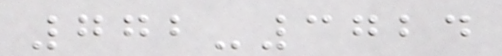772-3724
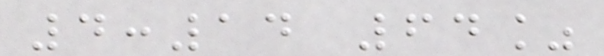4:14 64%
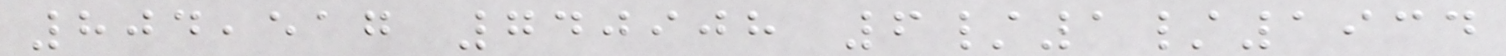804,517 740908 6/1/1934
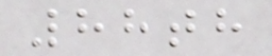88th
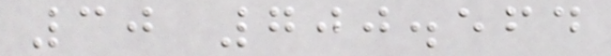30 700.564
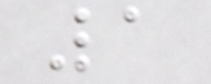1
